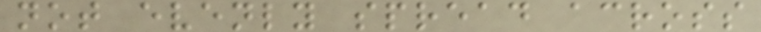not evenly spread across
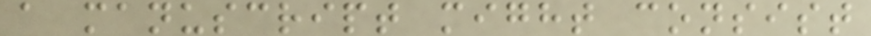a manuscript might consist
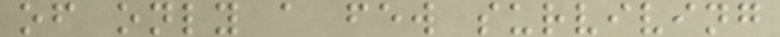of only a few surviving
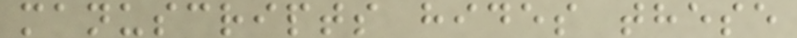manuscripts hides these
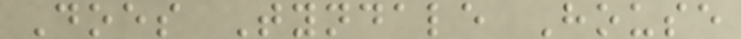Does Tyndale House
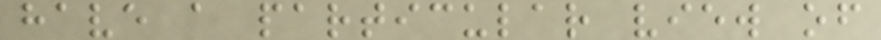have a particular view of
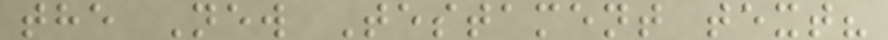the New Testament text?
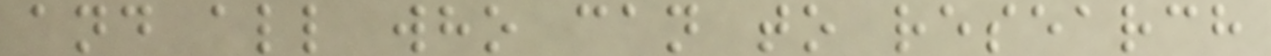and all who can to research
